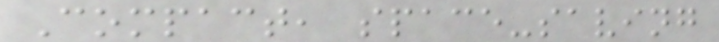Compact, space-saving
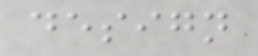design
